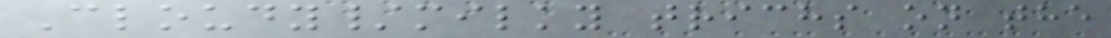Cloudy/milky trichs on the
